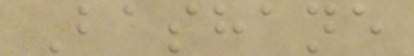Bashane
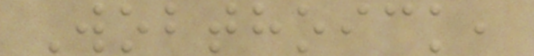Wobthoick,
